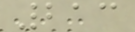213
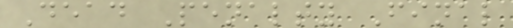Dead Penalty Final
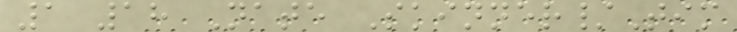1 18 Nate Skinner/Tim
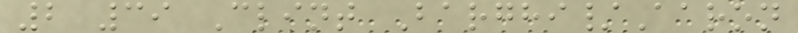2 39 Clint Barghi/Aaron
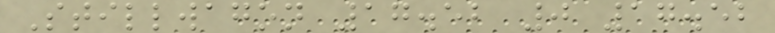Stillwagon 17.52 0 17.52
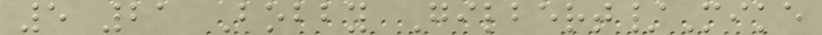5 21 Bobby Gilbert/Mike
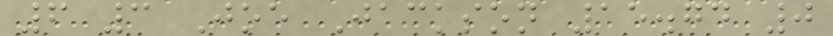6 3 Joe Jackson 15.74 0
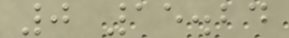0 15.24
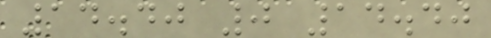14.40 0 14.40
